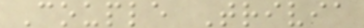Couple Trivia
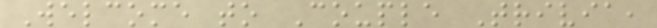Welcome to Couple Trivia,
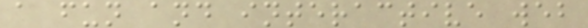a fun and interactive web
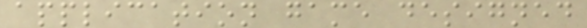application game designed
